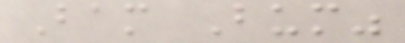Bam Bum"
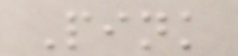Pink
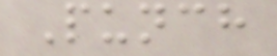Punch
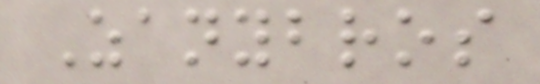Zanybros
